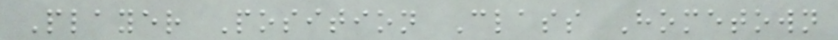Player Position Class Hometown
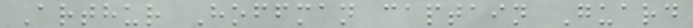Arthur Hoffman captain Guard
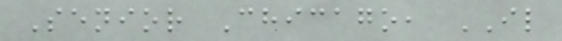Senior Chicago, IL
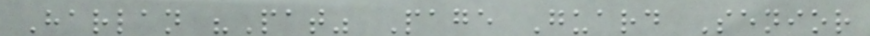Harlan "Pat" Page Guard Senior
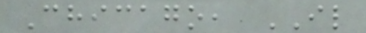Chicago, IL
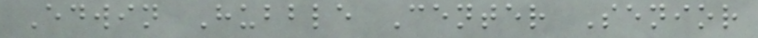Edwin Hubble Center Senior
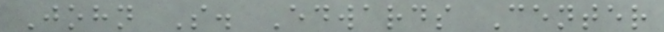John S. Edwards Center
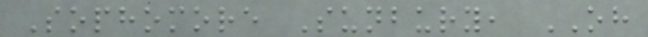Sophomore Sunbury, OH
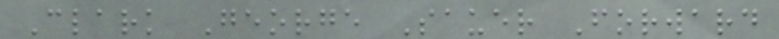Clark George Sauer Forward
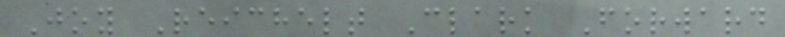Joy Reichelt Clark Forward
